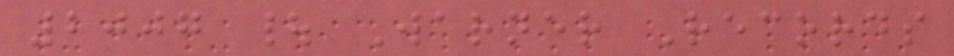2007 | Warner Records
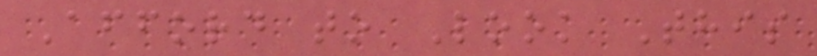Afford to Look This
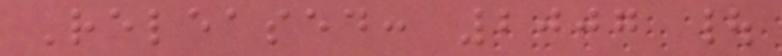Released: 2007 |
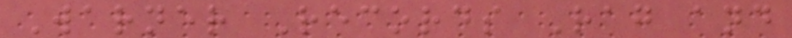Warner Records Rag and
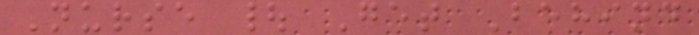Nurse | Get Behind
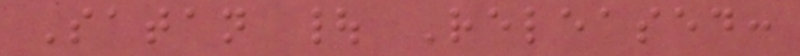Satan | Released:
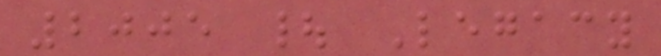2005 | Legacy
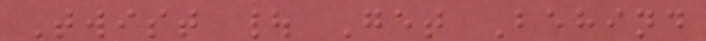Twist | Get Behind
